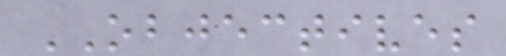OBJECTIVES
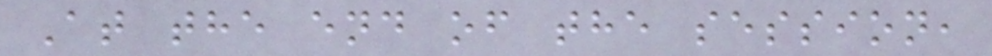At the end of the session,
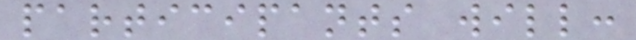participants will:
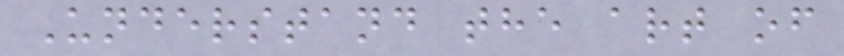Understand the art of
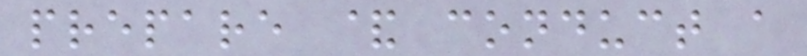prepare & conduct a
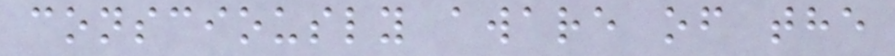consciously aware of the
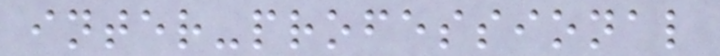inter-professional
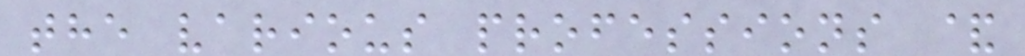the various professions &
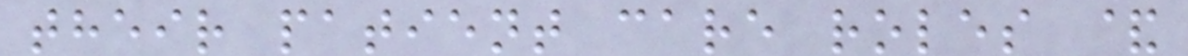their patient care roles &
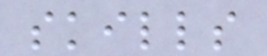skills
